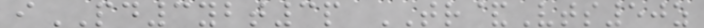iPD3ybt3p TR&Vts50z
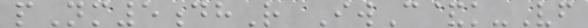pNm5dhR IwC&k-Vf
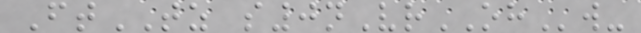FtTZ s0nVrOHw-
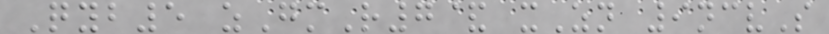Qyb5 zGmR7& xZn 9ncvS
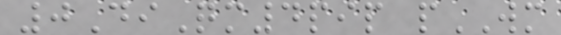0DiQm4pip pWM
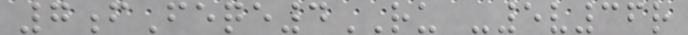7fFeqe4RU -5v36r
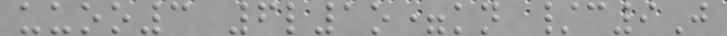uuoo3 6l1o=kn /c9J
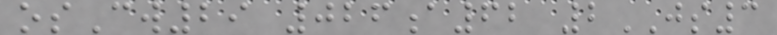osCw29 026a62 2JS3
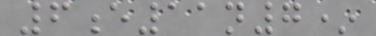6e11n7*
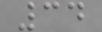34
